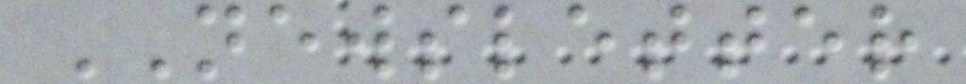NEWSLETTER
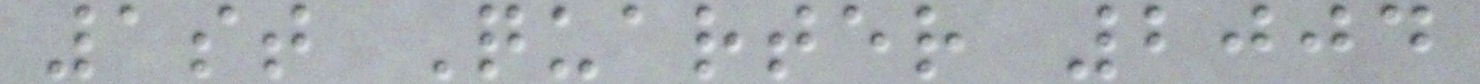1st Quarter 2004
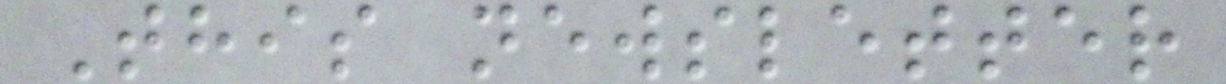This newsletter
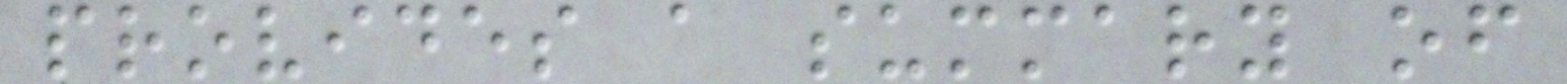provides a summary of
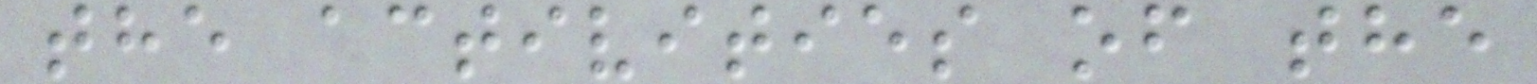the activities of the
